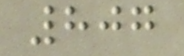807
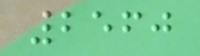2560
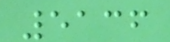5136
